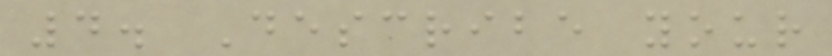4. Describe your
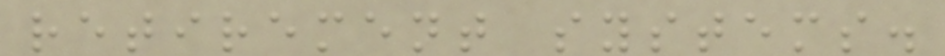retirement systems.
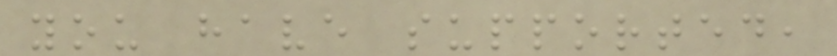you have supported,
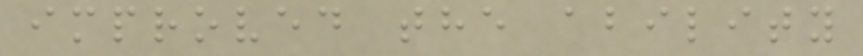improved the ability
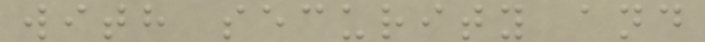with security and
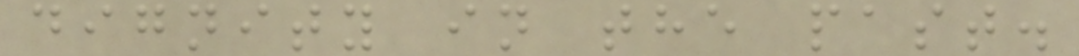dignity in the past.
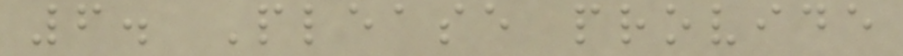6. Please provide
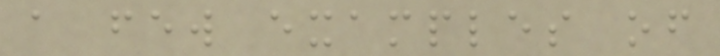a few examples of
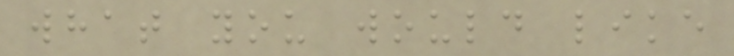what you would like
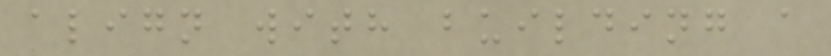align with building a
